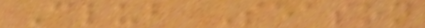Club Season
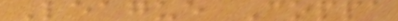League Coppa
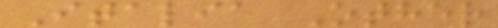Italia Other
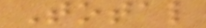Total
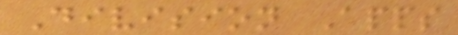Division Apps
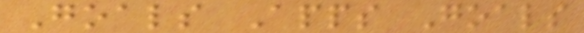Goals Apps Goals
